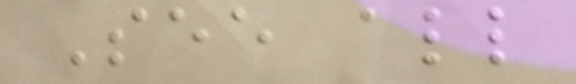See all
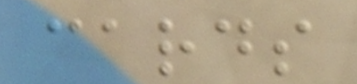cards
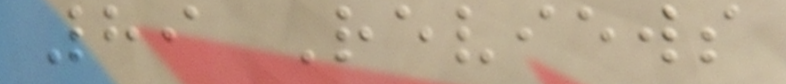89 Reviews
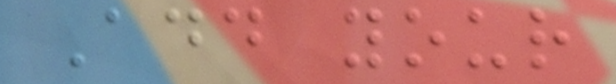Add your
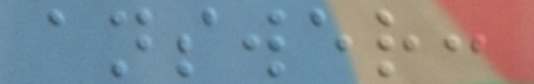answer:
